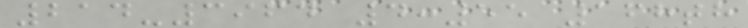214-3964 4:55 168th
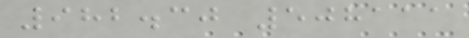982.30 508111
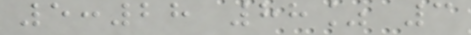5:28 88% 3
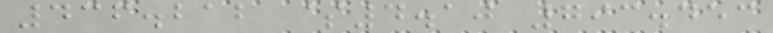436.212 $4.10 793.453
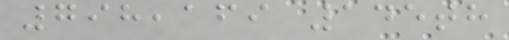798,169 145th
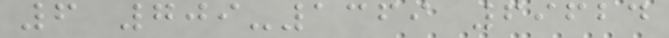6 709-1369 69624
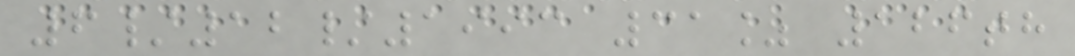6/12/1993 31% 126th
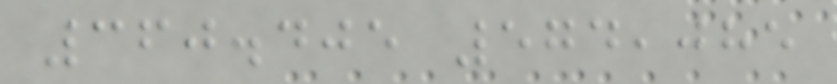360.405 574,085
